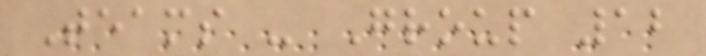Teams - Group 12
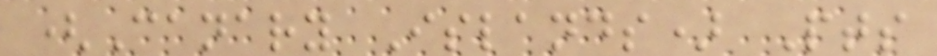(Canary Islands) Pts
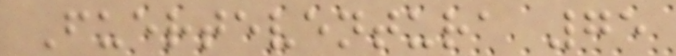Fuerteventura 75
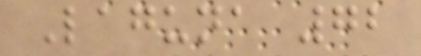Laguna 72
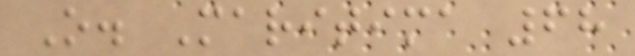O. Maritima 68
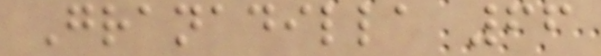Granadilla 66
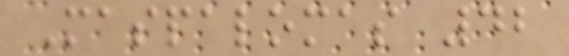Maspalomas 42
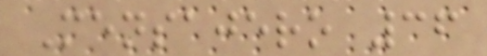Mensajero 36
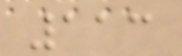113
